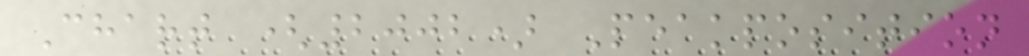Chart (2002) Peakposition
